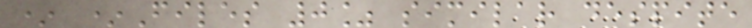* *Files 0% similar despite
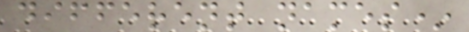different names*
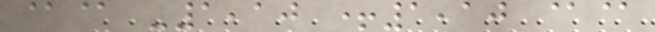@@ -1,10 +1,10 @@
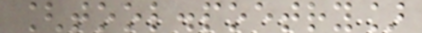[tool.poetry]
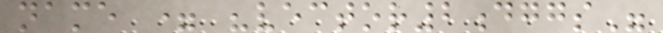name = "vector2dggs"
